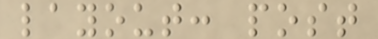layout: post
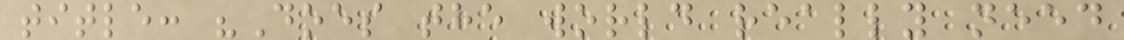title: "Does the world really need
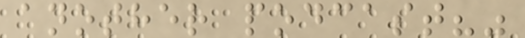another podcast?"
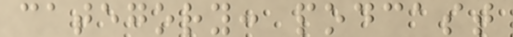category: podcast
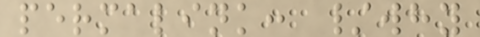permalink: /why
